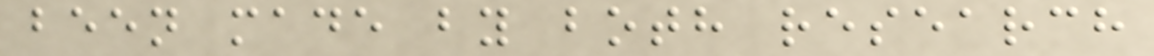been made by both research
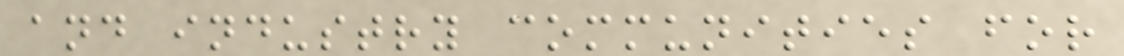and industry communities for
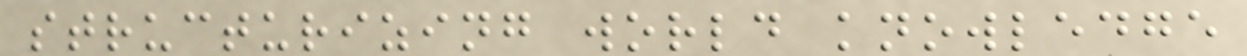structurizing world knowledge
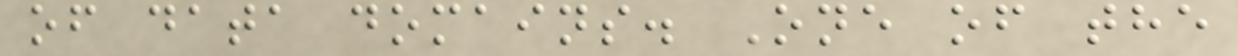of data domains. One of the
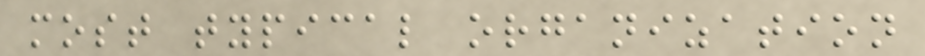most typical organization
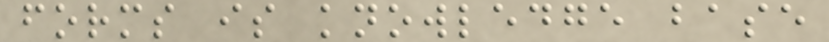forms is knowledge base
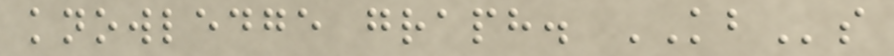knowledge graph. KBs
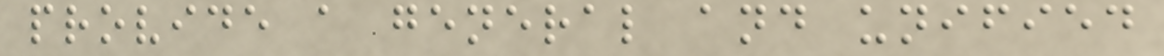provide a general and unified
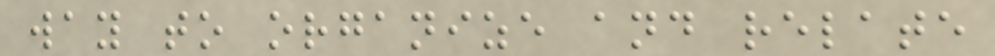way to organize and relate
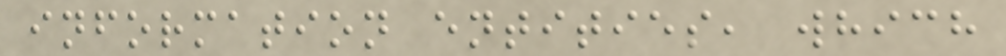information entities, which
